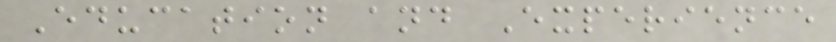Education and Experience
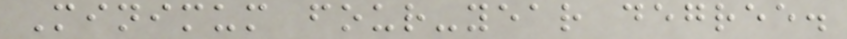Minimum four-year degree.
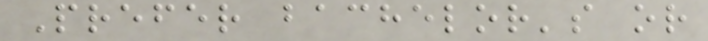Prefer bachelor's or
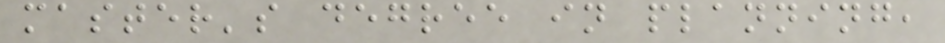master's degree in planning,
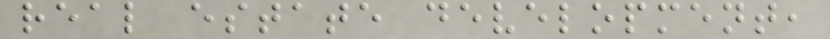real estate development,
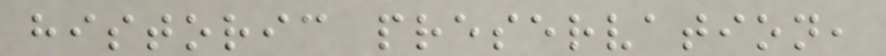historic preservation,
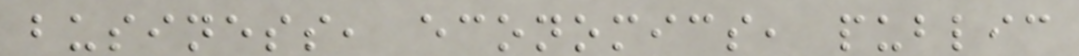business, economics, public
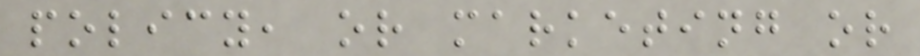policy, or marketing or
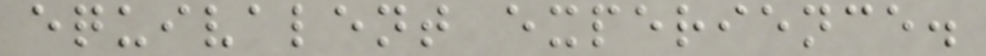equivalent experience.
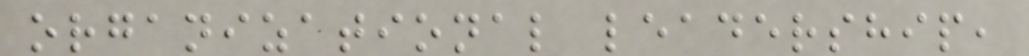organizational leadership,
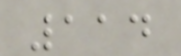114
